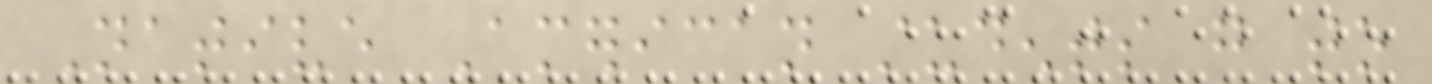Native American students go to
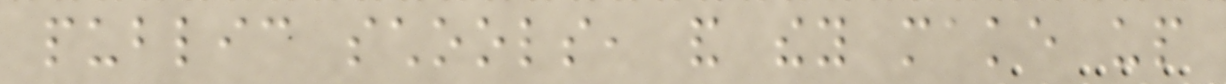public schools, and they make up
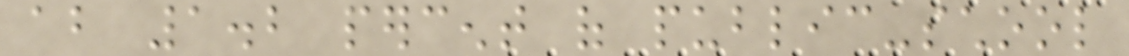about 1.2 percent of public-school
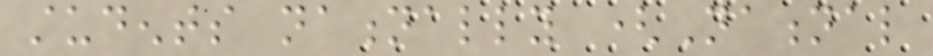students nationally (National
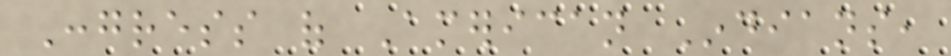Congress of American Indians,
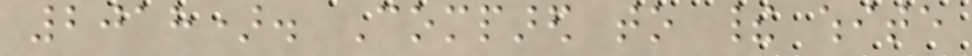2018). Compared to their white
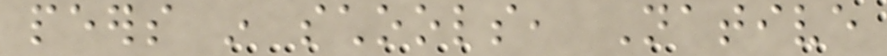peers in schools, Native
